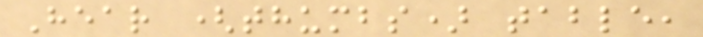Hear (thumbs) table,
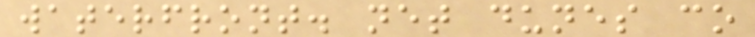waterfront. net dunes co
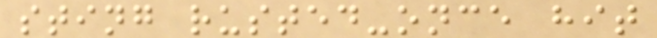sting rusted-once hit
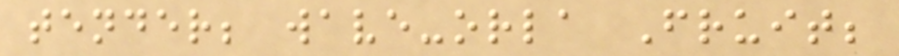tender; wave-orla Fruit;
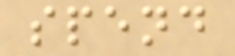spend
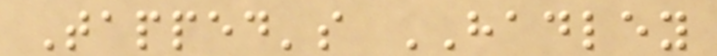Tapped's HADLEY
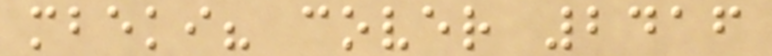mbeki? cover 2416
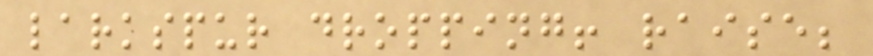larkspur dropping! raise;
